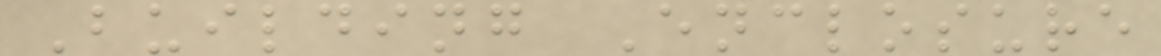Building Enclosure
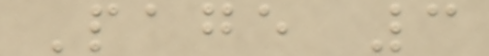Page 3
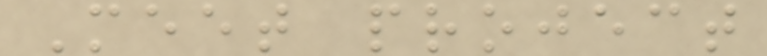Meet project
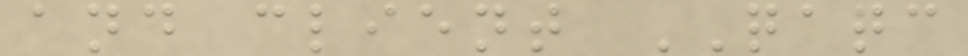and client QAQC
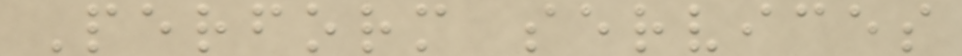Perform services
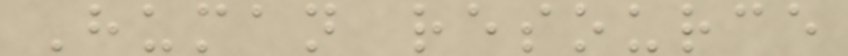Human resource
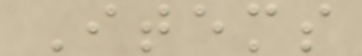Items
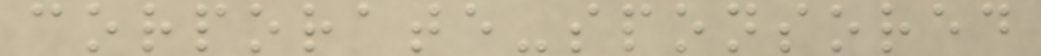corporate-sponsored
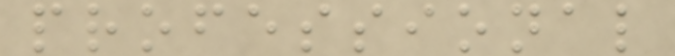professional
